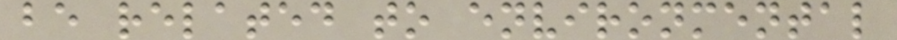be related to environmental
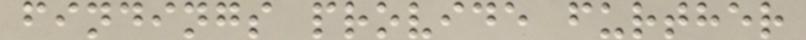findings provide further
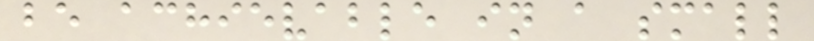be achievable in a small
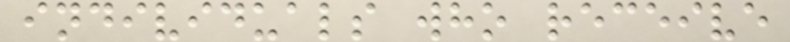individuals who receive
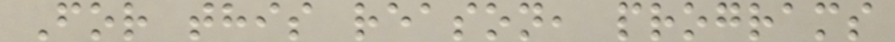For this reason, programs
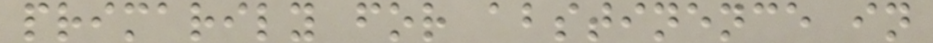primarily for abstinence in
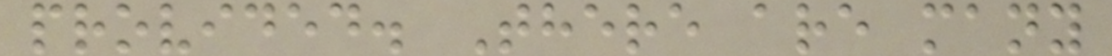provided. There are many
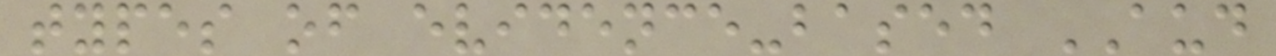types of evidence-based AUD
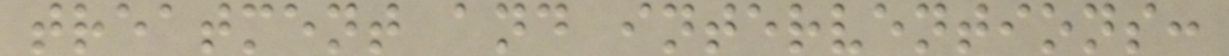treatment and interventions:
